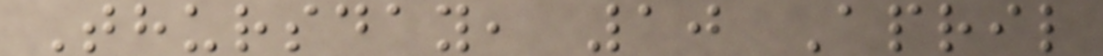Thursday, 10 April
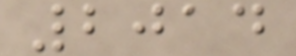2014
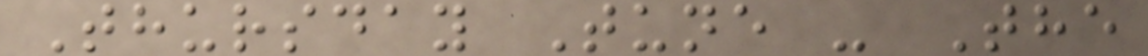Thursday Tune - The
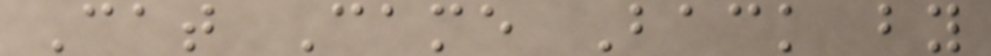Cat Came Back by
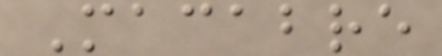Macabre
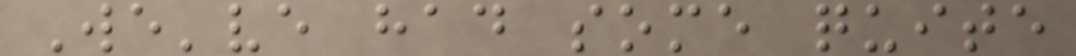We've had some quite
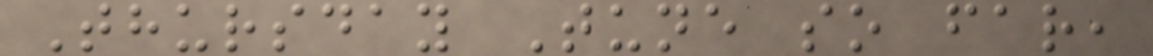Thursday Tune so far,
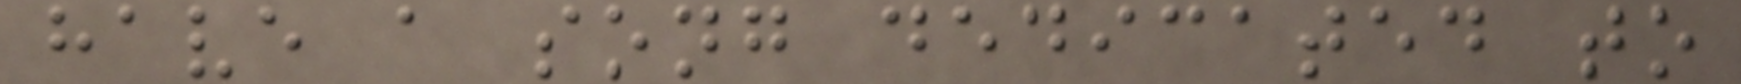have a song dedicated to
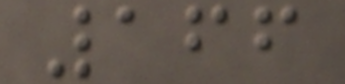166
